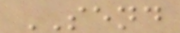SEND
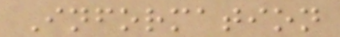Information
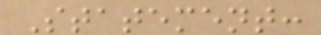Statement:
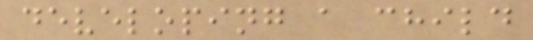developing a child
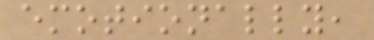emotionally,
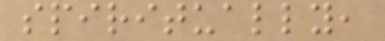spiritually,
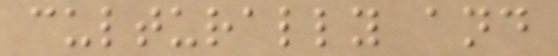culturally and
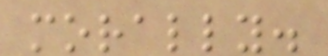morally.
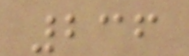236
